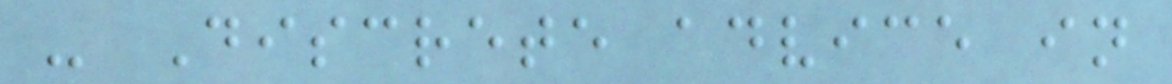- Discrete advice in
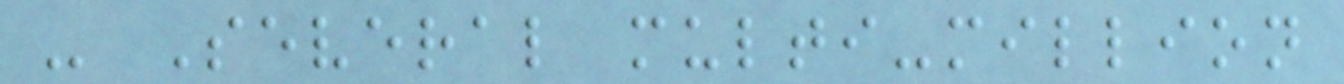- Several multi-million
